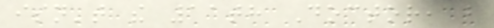isn't the 11th Doctor, but
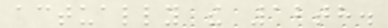actually the 12th.
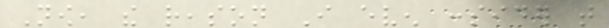Now, the reason I even consider that
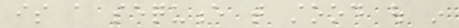is a sequence that stood out in
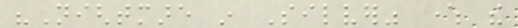"Nightmare in Silver" where the
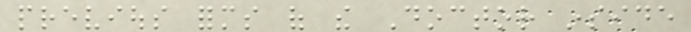previous forms of the Doctor inside
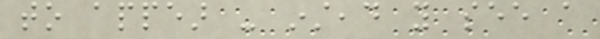to appear - instead you see a
